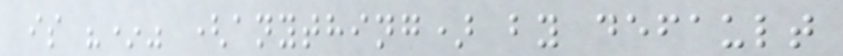is "*" (anything) by default
